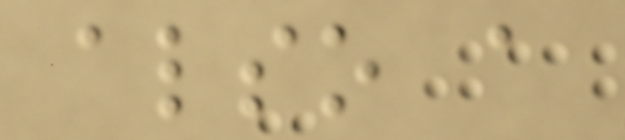also a
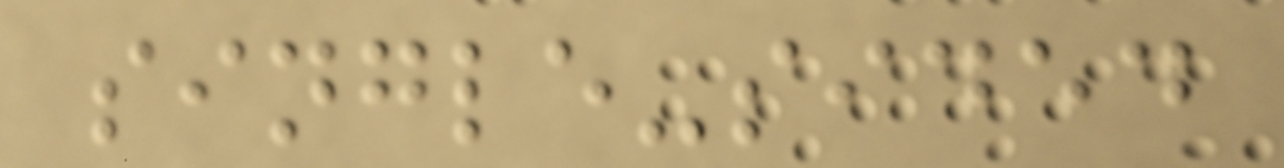single-sided
